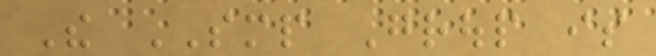The SMP Group is
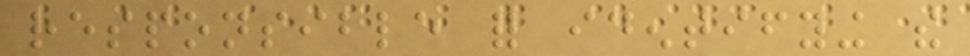responsible for identifying the
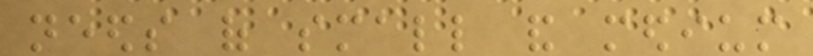needs of small and medium
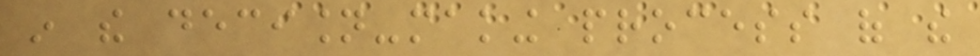in the decision-making process of the
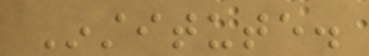Institute.
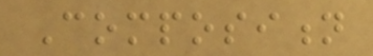Composition
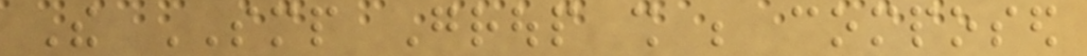The SMP Group shall be composed
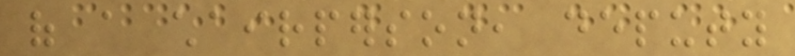of a chairperson, deputy
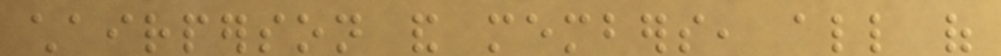chairperson and members, all of
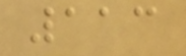113
